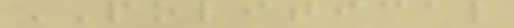POLITICAL
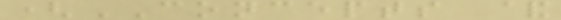(CONCEPTS &
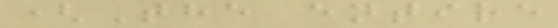(The entire
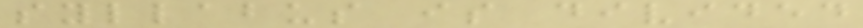syllabus is divided
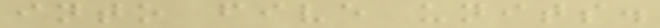into five units.
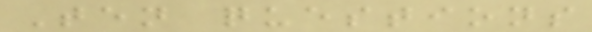Ten questions
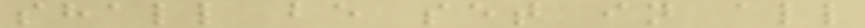shall be set in all
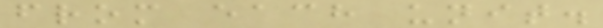from each unit.
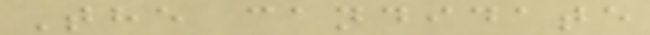The candidate
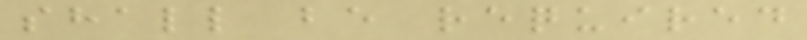shall be required
